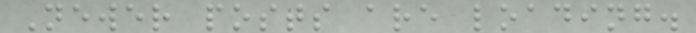Newer posts are loading.
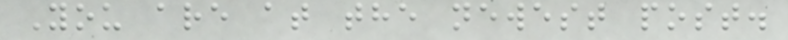You are at the newest post.
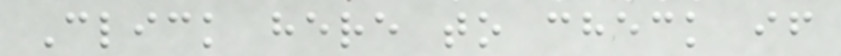Click here to check if
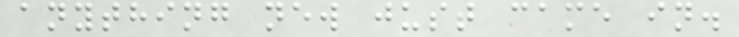anything new just came in.
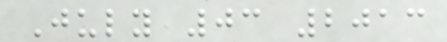July 03 2013
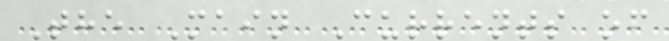The Main Currents of
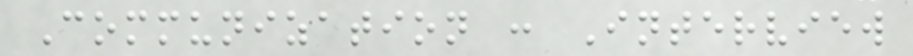Communization : Interview
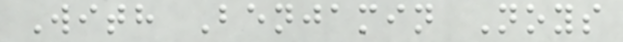With Benjamin Noys
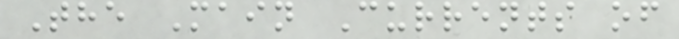The Main Currents of
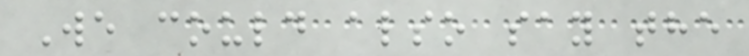We could also say the
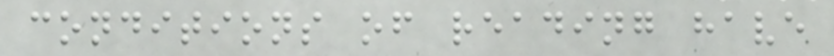conditions of reading have
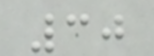30
